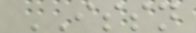ISSN
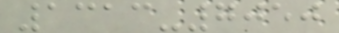1313-7050
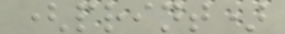(print)
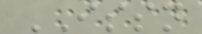ISSN
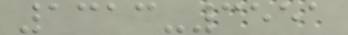1313-3551
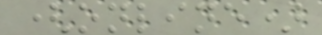(online)
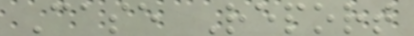Case Report
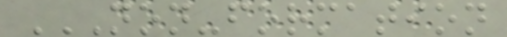NON-FORMATION
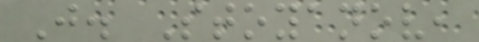J. Stoyanov,
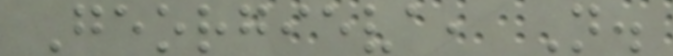Georgieva, N.
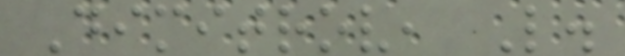Dimitrov, L.
